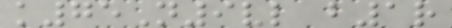k75N9vl b1r
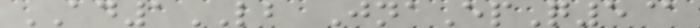AD1LB JnaEpQ5@
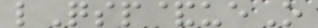lQsp&ueO
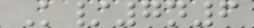K/7n6
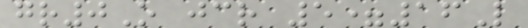gr0O jcr 5=16L
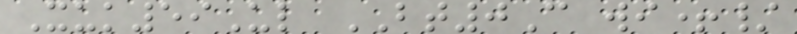Xuk59Ul BT0C wi+/
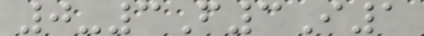0-3F3I1
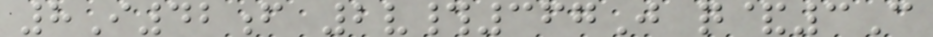8I42f 2v#367J q&3C
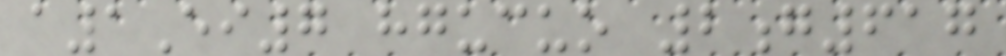a1Ei7 hgucuo 2g617
